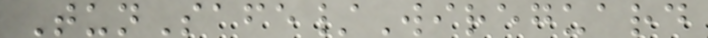TunSafe/Wireguard
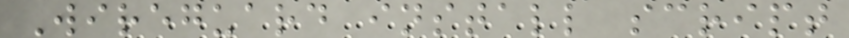Wireguard install script
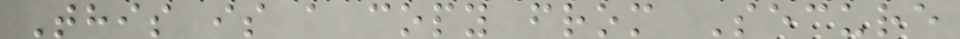This is a copy from Secure
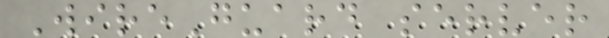WireGuard server
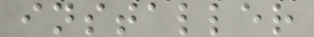installer
